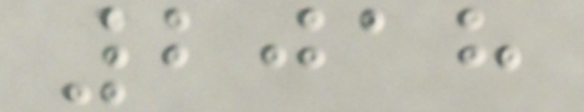2018
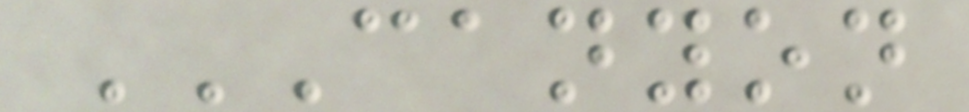CANYON
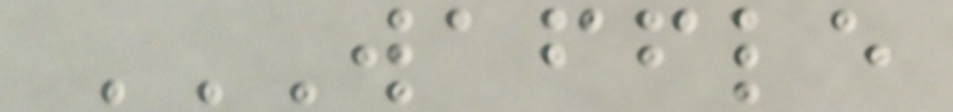WAFFLE
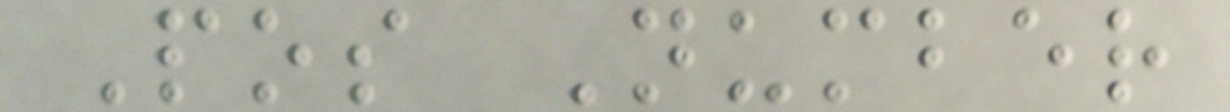Pos Number
